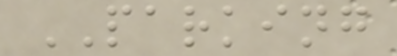PARKING
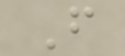F
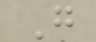G
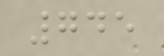745
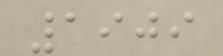1909
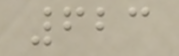623
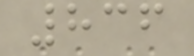836
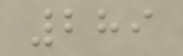289
